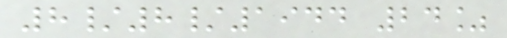8/8/1944 24%
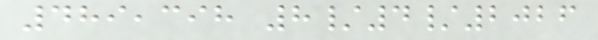489,398 8/4/2026
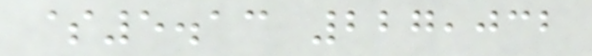$5.13 227,032
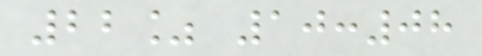22% 10:08
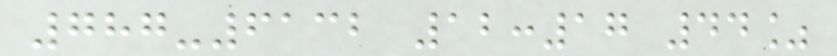787-6132 12:17 44%
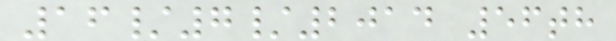16/7/2014 56th
